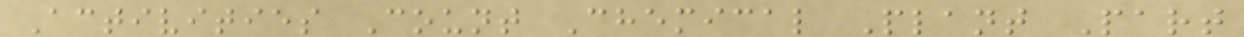Activities Count Chemical Plant Part
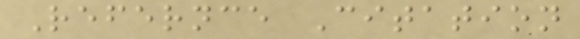Refernce Citation
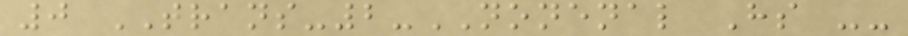0 TRANS-2-NONENAL Hs --
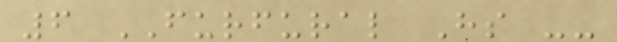6 FURFURAL Hs --
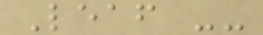Leaf --
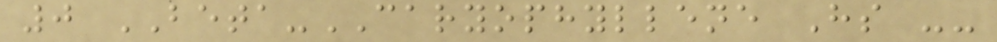0 BETA-CARYOPHYLLENE Hs --
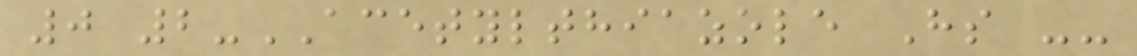0 2-ACETYLTHIAZOLE Hs --
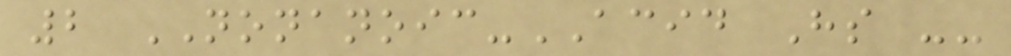2 NONANOIC-ACID Hs --
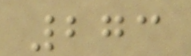273
